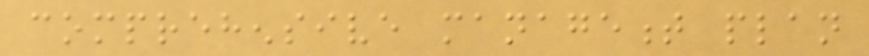comprehensive management plan
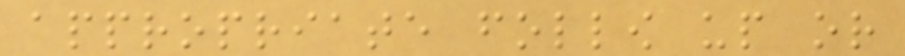appropriate follow up or
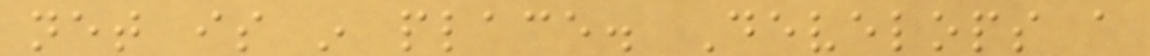net is in place. Develops a
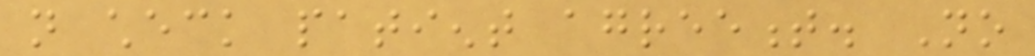not check patient agreement. No
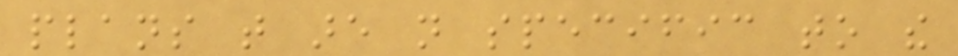plans that are not specific to the
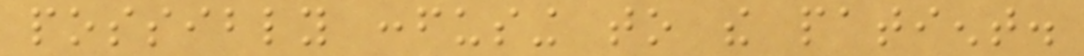possibly confusing to the patient.
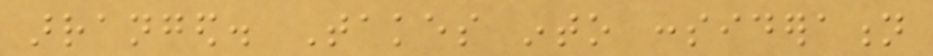arranged. Takes into consideration
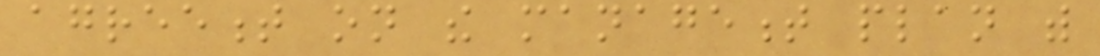agreement on the management plan with
